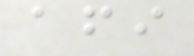afi
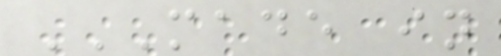MADE IN
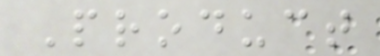Product
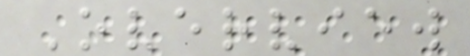Overview
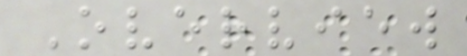Overview
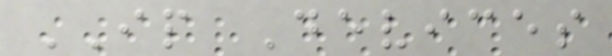IP Devices
